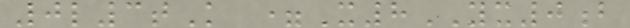0l3tK =X8YX0b
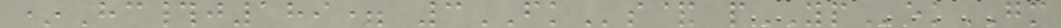*Hc#j189= 3FKs& pYPekGM
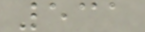531
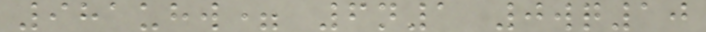981uhw= 6n1 0wq10
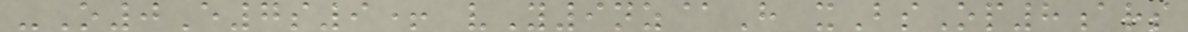-O0E7s9+ vY9nz@H xBsOp8ars
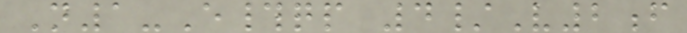N1-E#qp 4/V2f
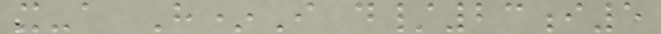x-a H*I d/23i5
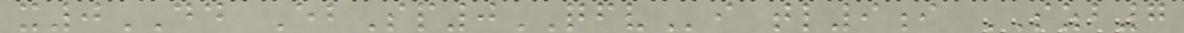x0DD EbSp0QFVi tl9i SZB7
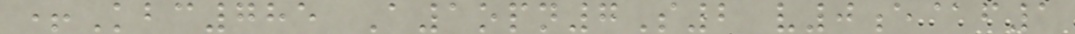+Kbc785 A1opn7S2 v0e@f1
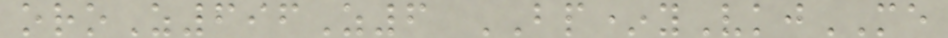oroZ696Z6 BP*yVkjME
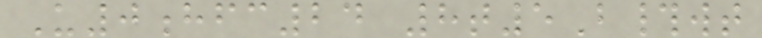U0hfc24 8t5B#wt
